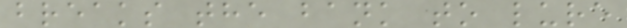breaks the bank to lure
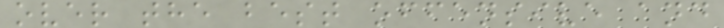over the best offensive and
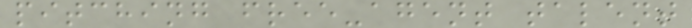pitching free-agent talent
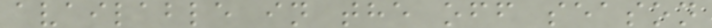available in the off season
